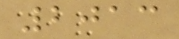2013
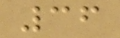36
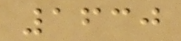1630
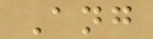Ang
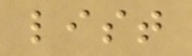list
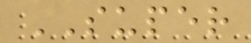SUPER
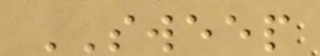SWEEP
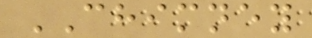CHIMNEY
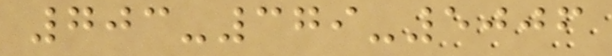703-379-5006
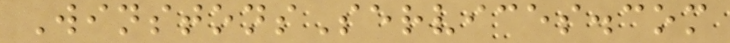WinstonsServices.com
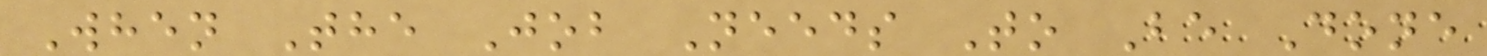When The Job Needs To Be Done
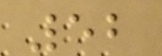52
